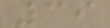39
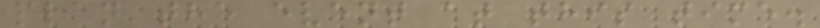plan the event at this time.
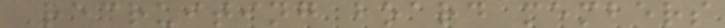Recruiting board members
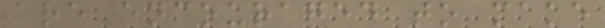are encouraged to make
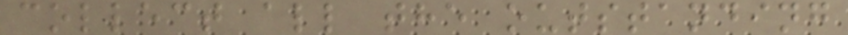collect all the outstanding
